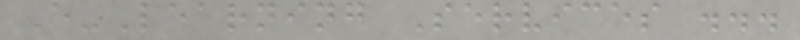E-Learning Services ...
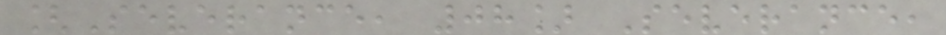[Severance, 08] Severance,
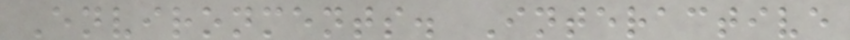Environments. Interactive
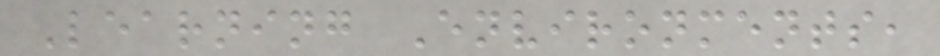Learning Environments,
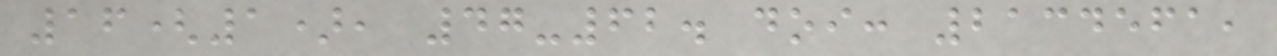16(1), 47-62. doi: 2134561,
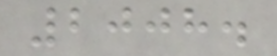2008.
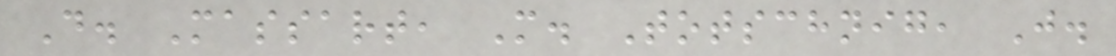D. Massart, M. Totschnig, J.
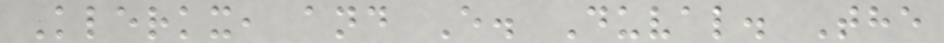Klerkx, and E. Duval. The
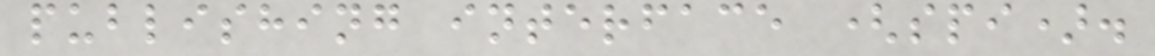publishing interface (spi).
